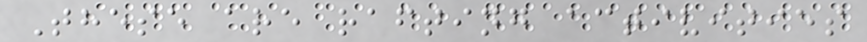These are rafting activities
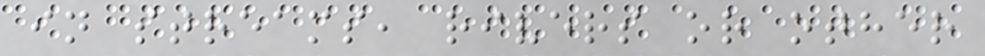in streams, rivers or other
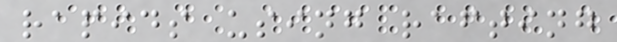rapids using rafting
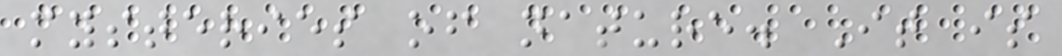mysteries of nature. It is
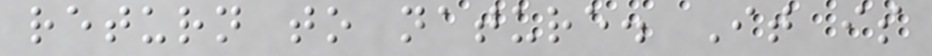return to nature. It is
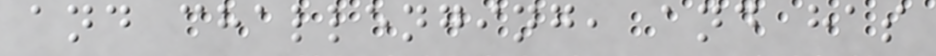and challenging, and has
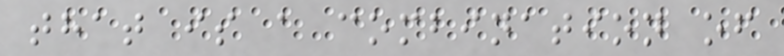that is a combination of
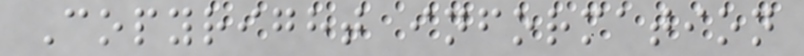Copyright information
